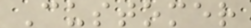Customer
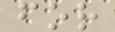for
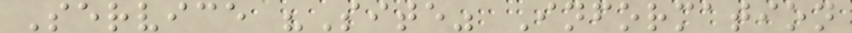Service "Site" Information
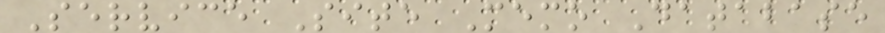Service Site Memo Database
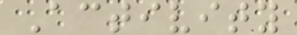Activity
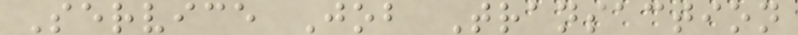Service Job Transaction
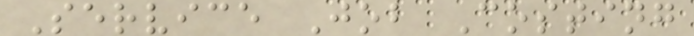Service Job Costing
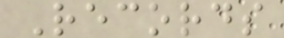Records
